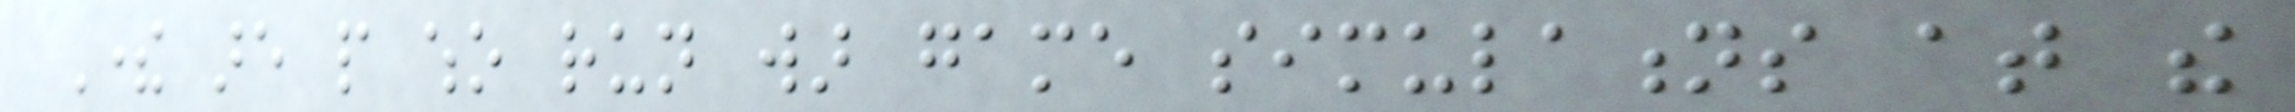There are people who run war game simulations at the
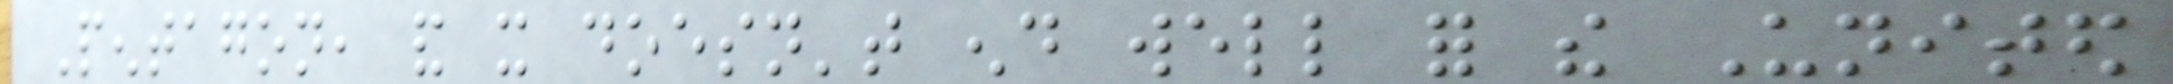Pentagon, and it doesn't end well for the United
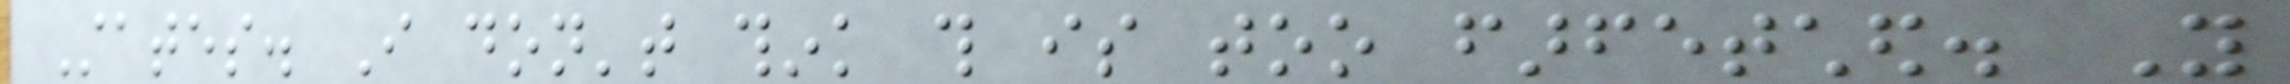States. I don't think this is too farfetched. You
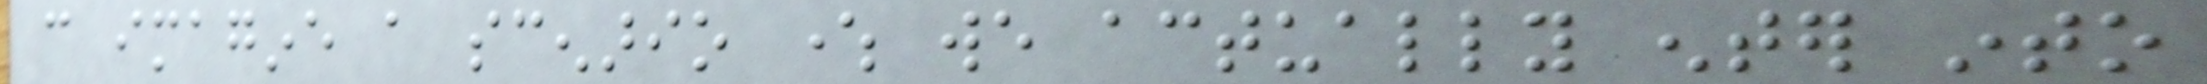can imagine a scenario where we actually enter into
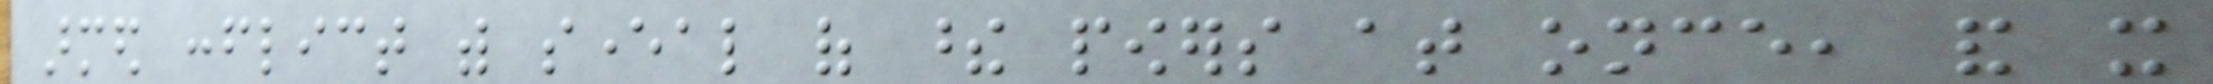armed conflict with several of these powers at once, and it
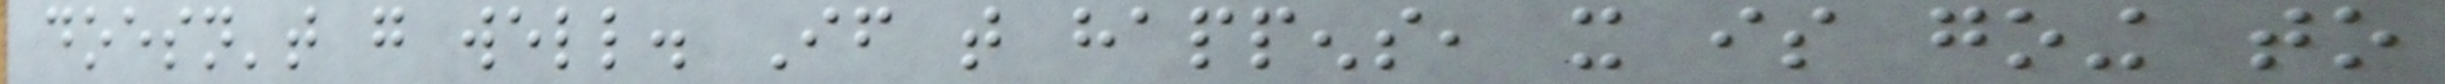doesn't go well. If that happens, it is going to
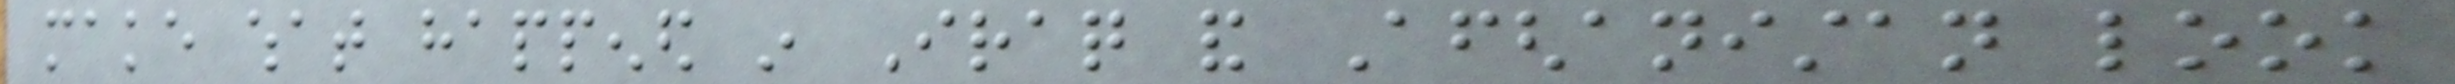make what happened in Iraq and Afghanistan look
